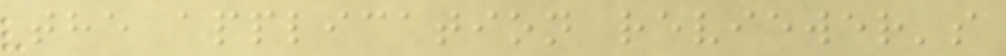the application reviewer's
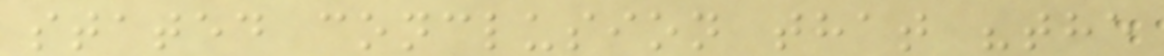stated conclusion that "the
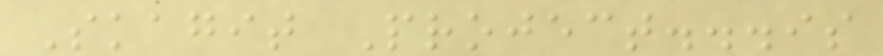Skagit Project...is
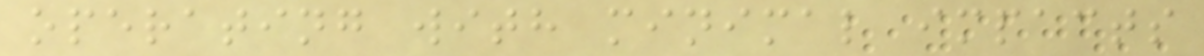operating with minimal impacts
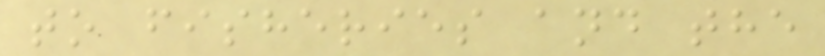to fisheries and the
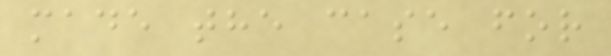made the case for
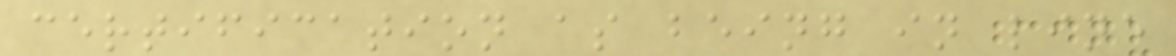certification as being in line
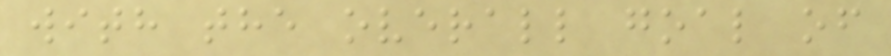with the overall goal of
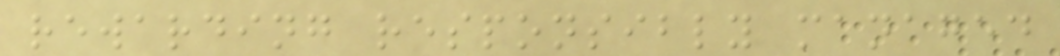rewarding responsibly managed
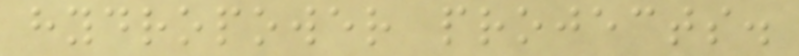hydropower projects.
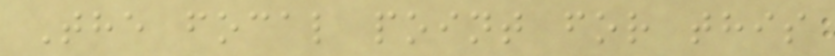The focal point for this
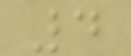4
